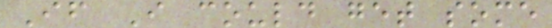If I could get some
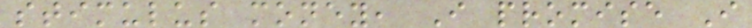stimulus money, I promise I
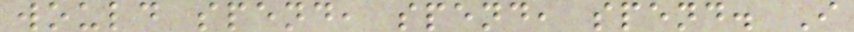would spend, spend, spend. I
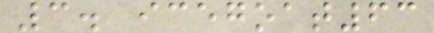3. icegoat63
